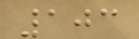103
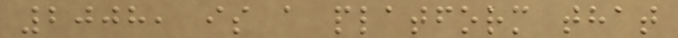2008, is a platform that
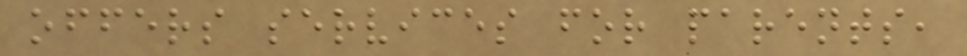offers services for parents,
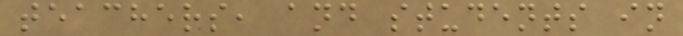teachers, and students in
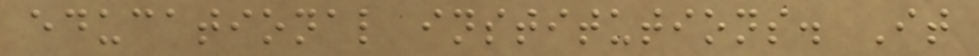educational institutions. It
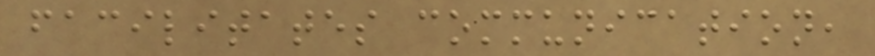facilitates communication,
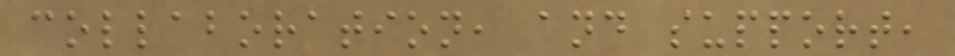collaboration, and support,
